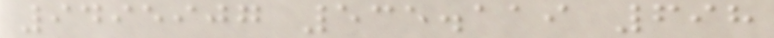9495907 535.119 698
